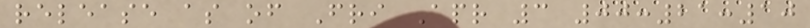release as of Fri Apr 3 00:21:10
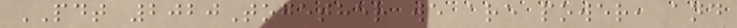PDT 2020Together we are power, and
